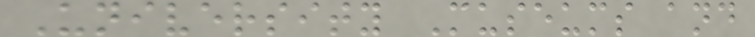University Museums and
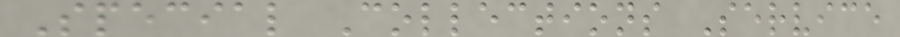Special Collections Service
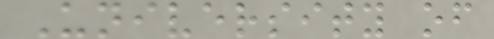University of
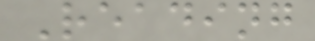Reading
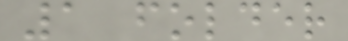1 folder
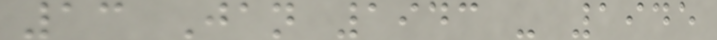13 Jan 1943 - 1945
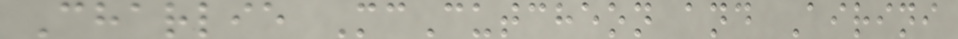Charlie McCutcheon and Airini
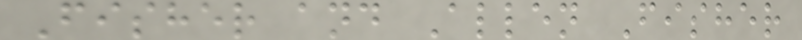Fisher and Allen Fisher
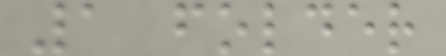1 folder
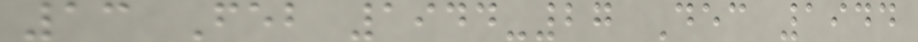13 Feb 1944-27 Dec 1944
